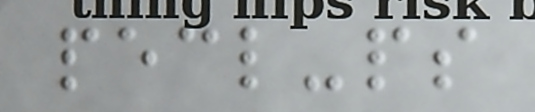pecl-ps
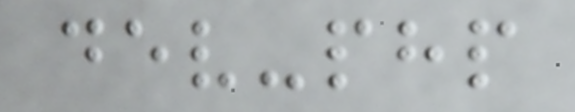dev-php
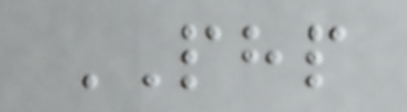PHP
